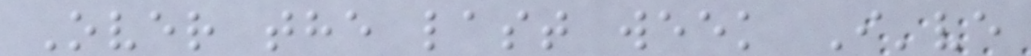Over the last week I've
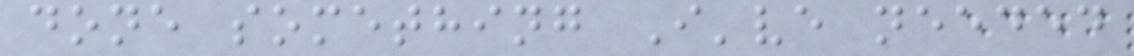done something I've needed
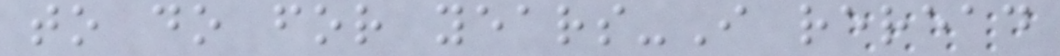to do for years-I reread
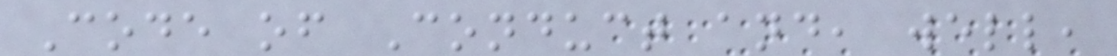Code of Conduct and, well,
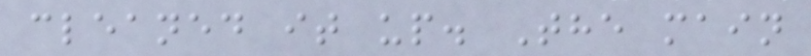cleaned it up. The main
